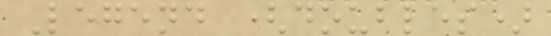Legend (doubles)
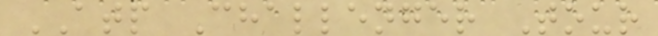ATP Challenger Tour
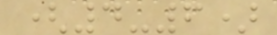(4-6)
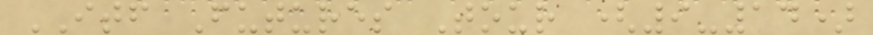ITF Futures Tour (9-14)
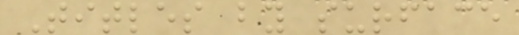Titles by surface
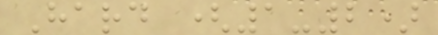Hard (1-2)
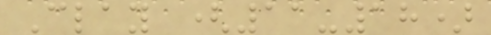Clay (11-18)
